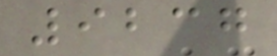9237
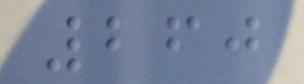260
